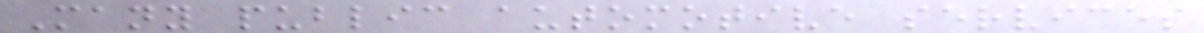Many public automotive services
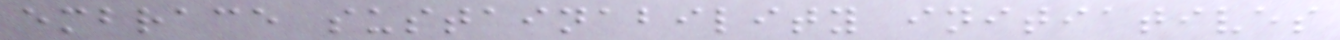embrace sustainability initiatives
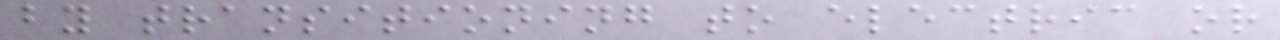by transitioning to electric or
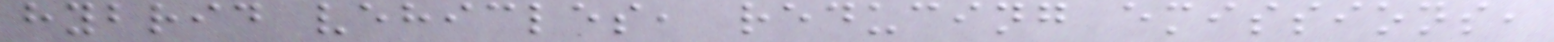hybrid vehicles, reducing emissions,
